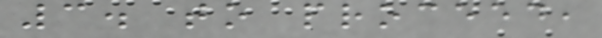3. to proceed,
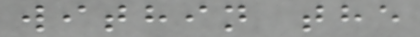within the
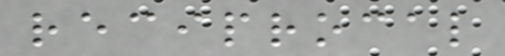reciprocal
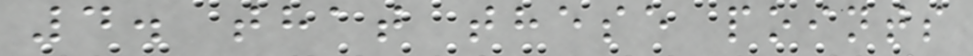4. that these points
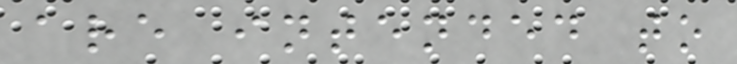are intended to
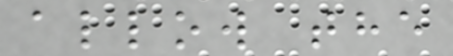allow the
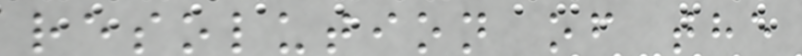resolution of the
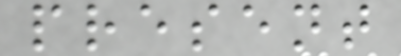present
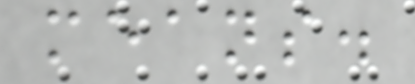means.
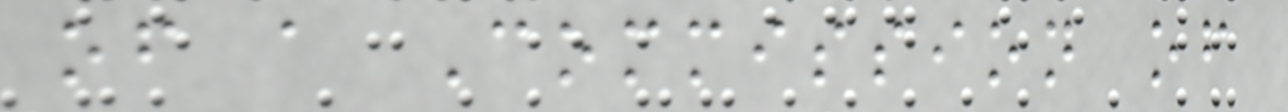of a Commission of
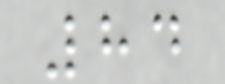84
